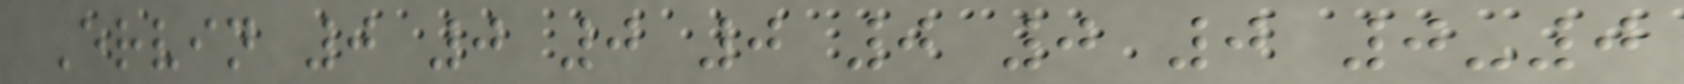Ervin 0 0 0 0 0 0 0 0-0
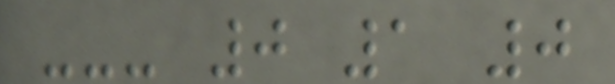--- 0 1 0
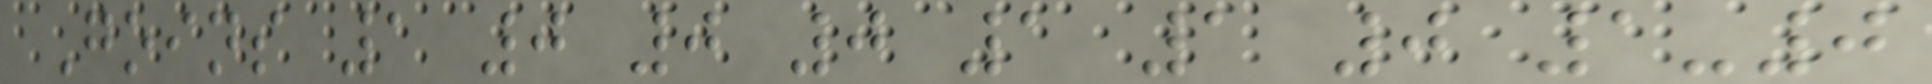Goins 1 0 0 0 1 1 0 1-0
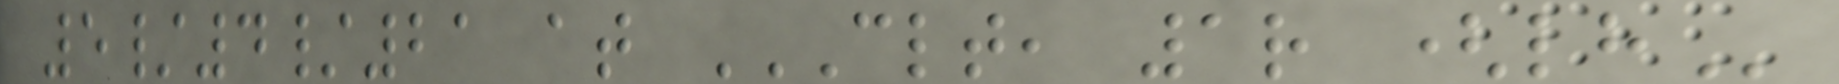5/4/21 at CLT, 1R (LH
